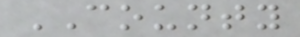COUNTY
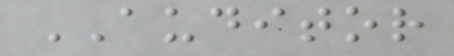AUDITOR
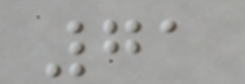71
